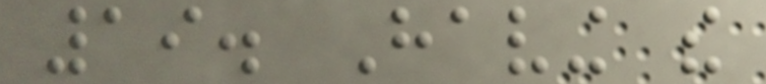19. Having the
